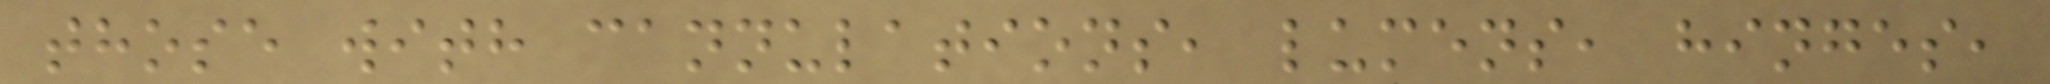those with cannulations, lumens, hinges,
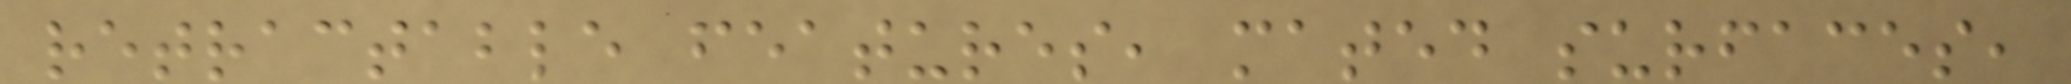retractable features, mated surfaces,
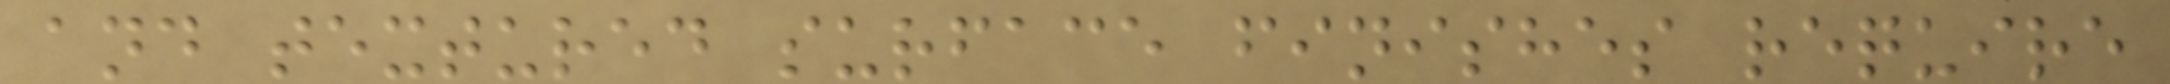and textured surface finishes require
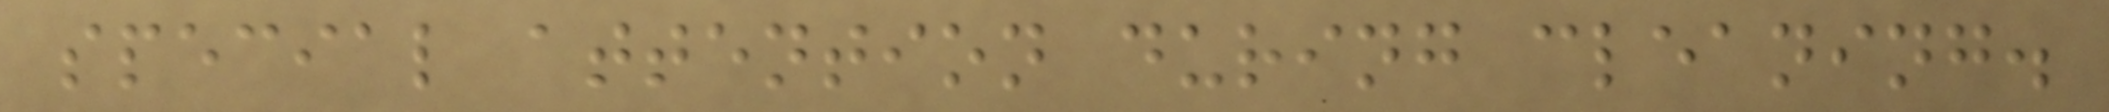special attention during cleaning.
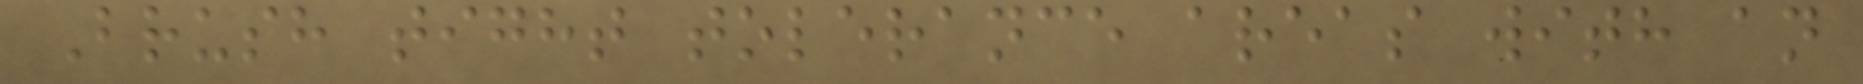Brush tight tolerance areas with an
